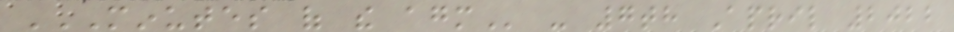MINUTES OF THE AGM - 7th April 2022
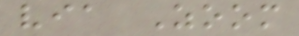via Zoom
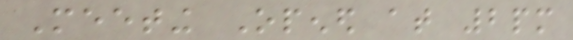Meeting Opened at 2pm
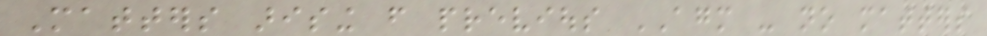Matters arising from previous AGM - no matters
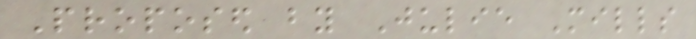Proposed by Julie Mills
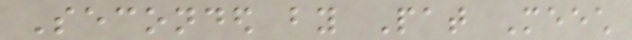Seconded by Pat Meech
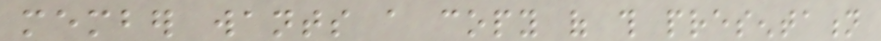member wants a copy of this presentation
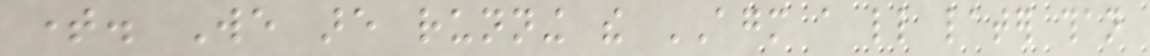time. We are running the AGM a little later than
